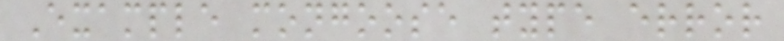Example mongoose type error
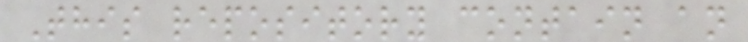This repository contain an
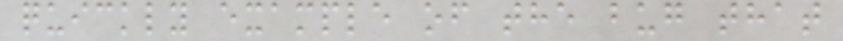quickly example of the bug that
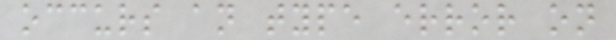occurs an type error on
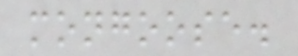mongoose.
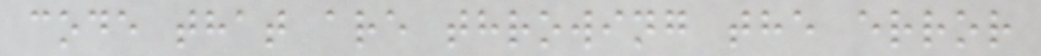code that are throwing the error
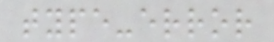type-error
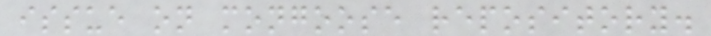issue on mongoose repository.
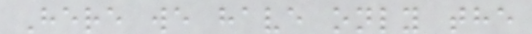Here we have only the
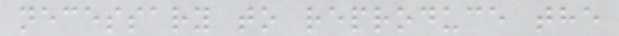necessary to reproduce the
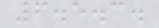6.5.3.
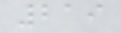219
